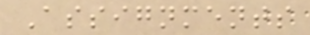Assignments
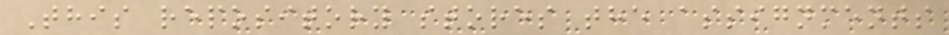This repository stores the assignments
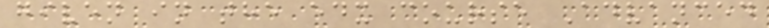given in the edx course Advanced
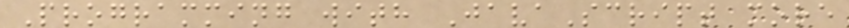Programming with JavaScript more
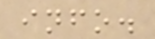info.
